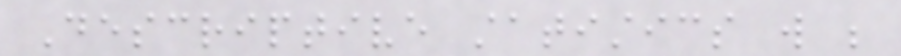Descriptive statistics will be
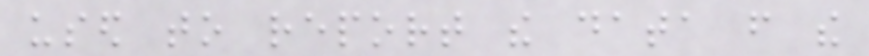used to report the data from the
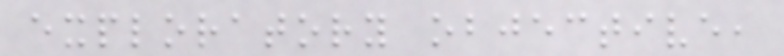exploratory objective,
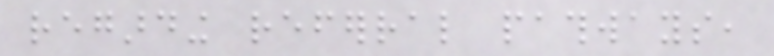regarding referral pathways,
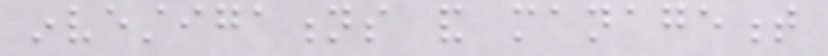investigations and management
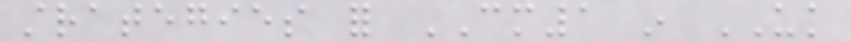strategies for CM1 in UK
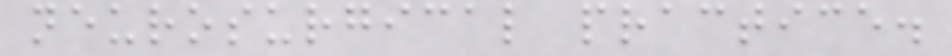neurosurgical practice.
